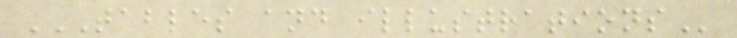TABLES AND ILLUSTRATIONS
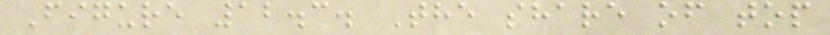Figure 12.3. The share of top
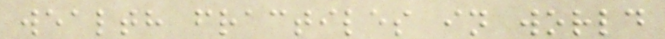wealth fractiles in world
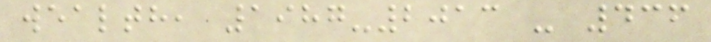wealth, 1987-2013 - 436
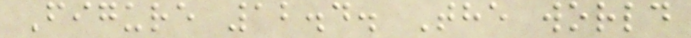Figure 12.4. The world
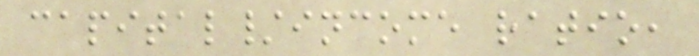capital/income ratio,
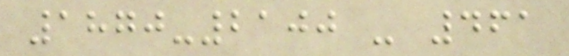1870-2100 - 461
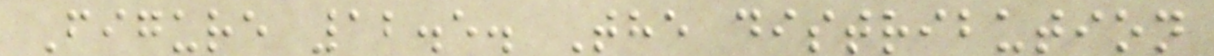Figure 12.5. The distribution
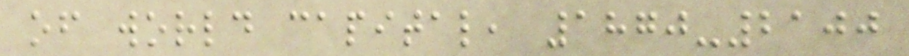of world capital, 1870-2100
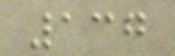137
